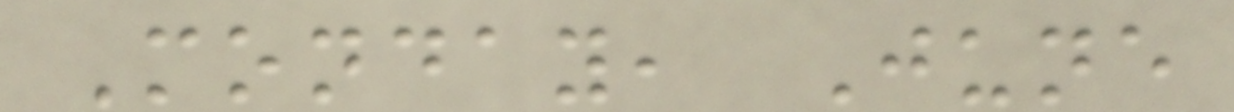Monday, June
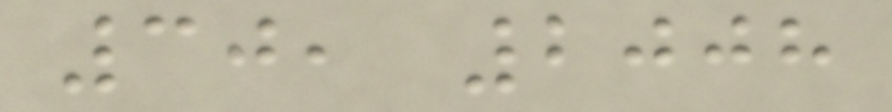30, 2008
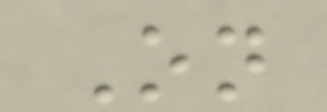On
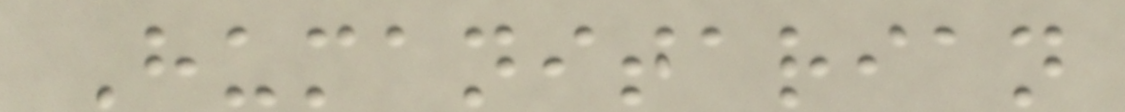Humanitarian
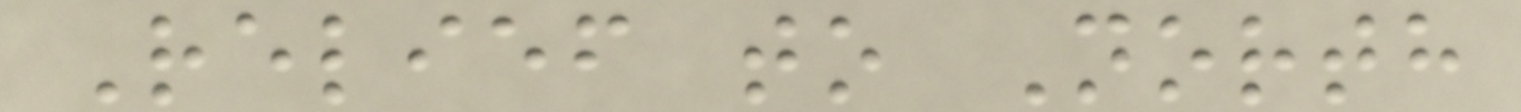Relief to North
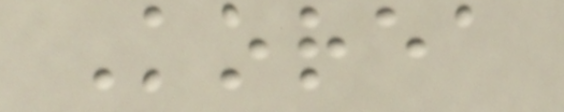Korea
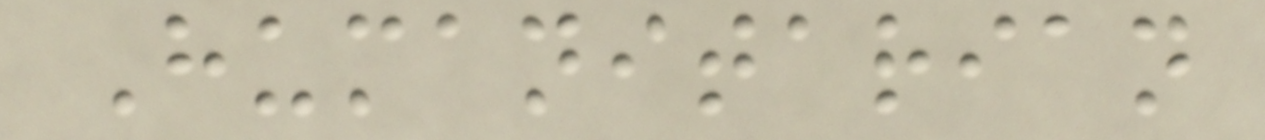Humanitarian
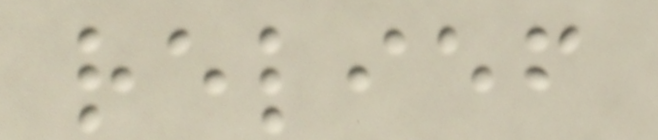relief
